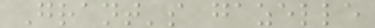Grant's gazelle
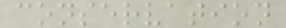conservation
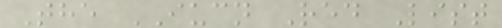The IUCN Red List
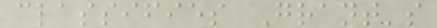classifies Grant's
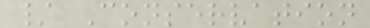/ Conservation
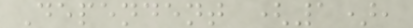Dependent (1),
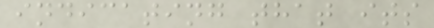indicating that its
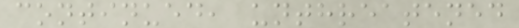continued, unthreatened
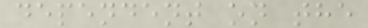dependent on the
